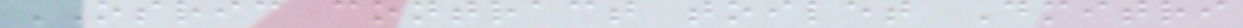OSRIC contract toilet Dmitri
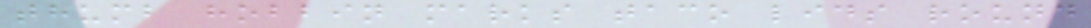thumb hobbin marks taco lids round
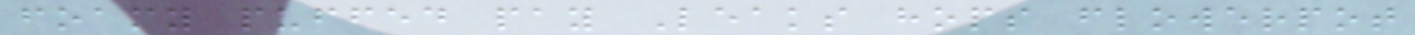foamy puffed pay Leaks hops flowerpot
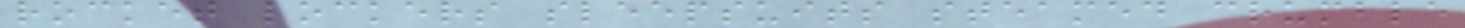rocket lockers sleepsuits steamed crumble
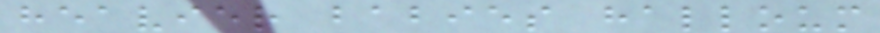heavier babies halloum
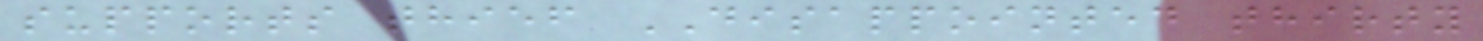supports thief DISAPPOINTED thirty
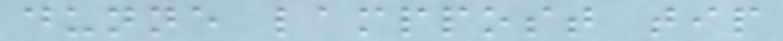dunne lamppost tip
